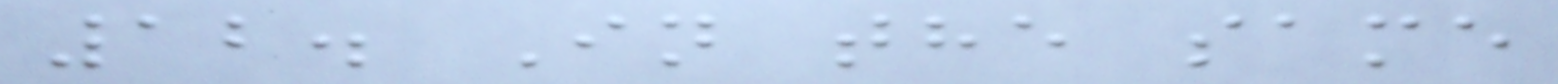12. In the same
